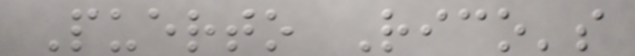Puerto Rico's
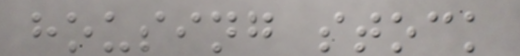housing stock
